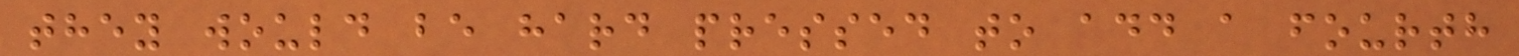they would be hard pressed to add a fourth
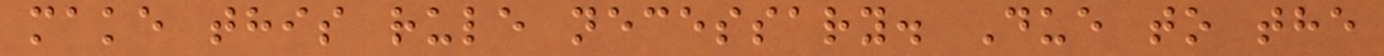make this rule necessary. Due to the
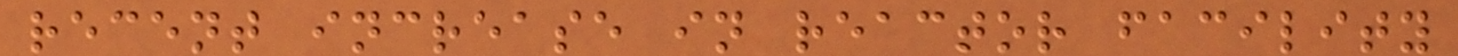recent increase in reactor facility
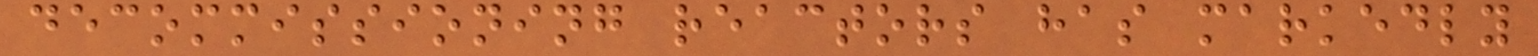decommissioning reactors has markedly
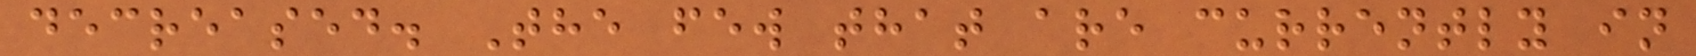decreased. The few that are currently in
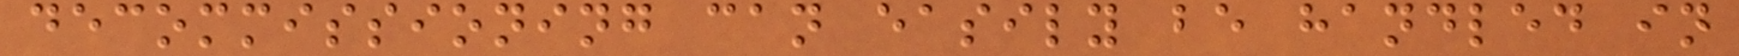decommissioning can easily be handled in
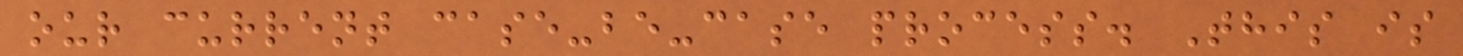our current case-be-case process. This is
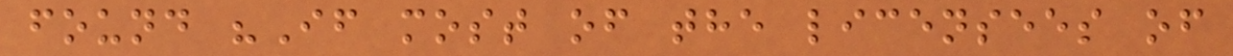found "If most of the licensees of
